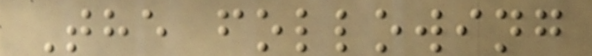The following
